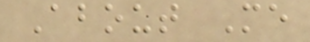About Me
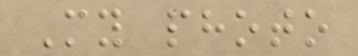My photo
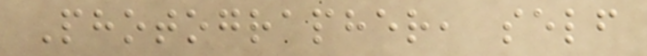Photographer, self
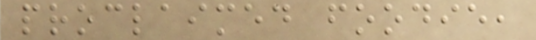proclaimed foodie,
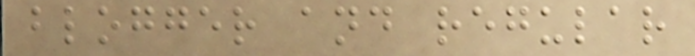blogger and regular
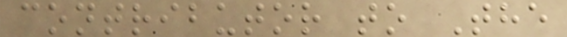contributor to The
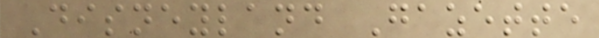Disneyland Gazette
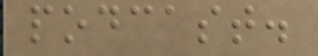podcast.
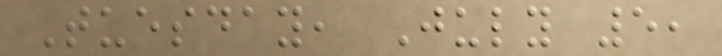Tuesday, July 5,
